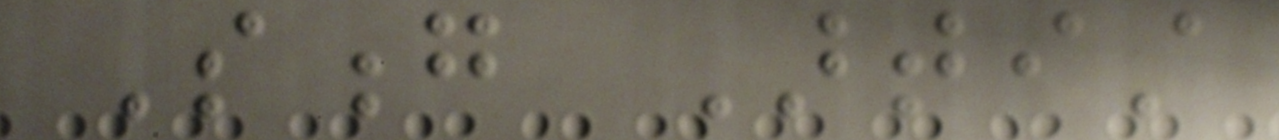Song Artist
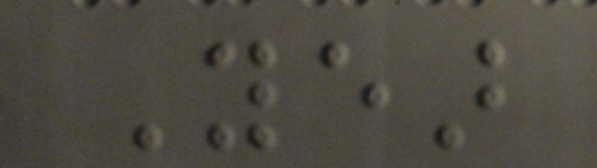Year
